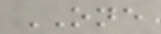ONE
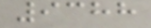9388
